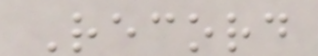Record
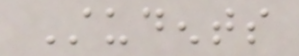Students
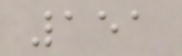151
